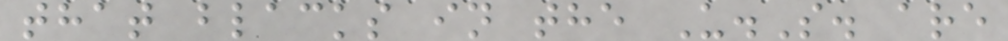that blacks in the U.S. are
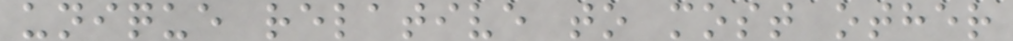unique relative to most other
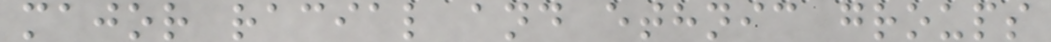major racial and ethnic groups
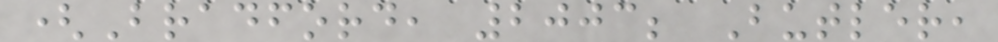(Bradford, 2003; Butler,
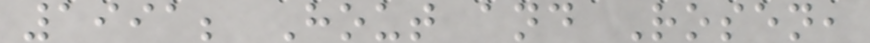1991; Hout and Rosen,
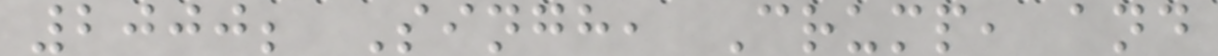2000; Singh, Crump, and
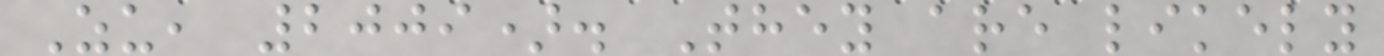Zu, 2009). They are likely
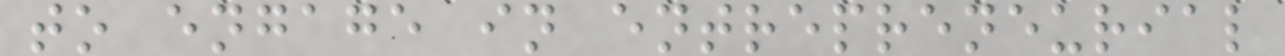to engage in entrepreneurial
